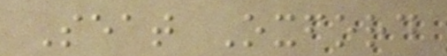Seat Oxford
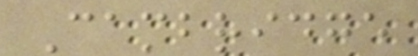Cambridge
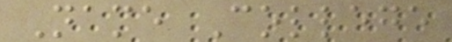Name College
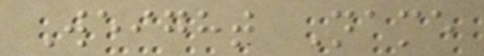Weight Name
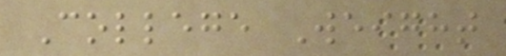College Weight
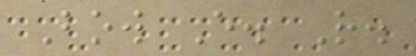Bow E. R.
